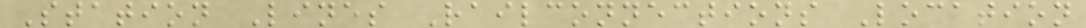Station Lines Railconnections Location
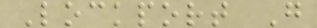Lockport G
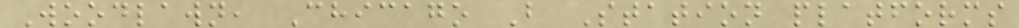Woodlawn, Chicago B Station platforms
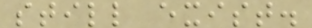still exist.
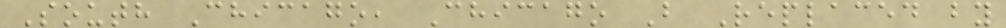South Chicago, Chicago B Replaced by
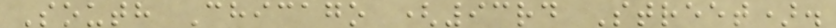South Chicago (93rd Street).
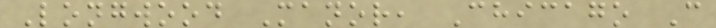Longwood Manor, Chicago C
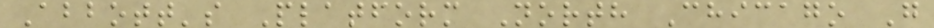Abbott's Platform North Chicago G
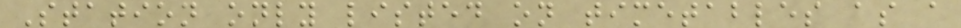Station only listed on timetables as a
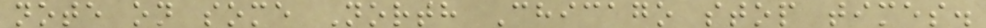note on some North Chicago stop times.
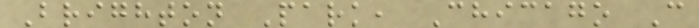Brighton Park, Chicago C
